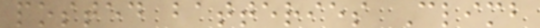posted batteries Climb
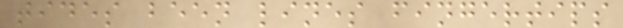tides been lines fingertips
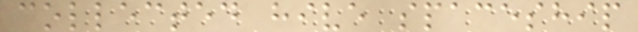collected hive spaceship
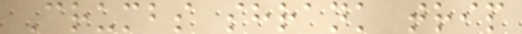Crumbs shrank trip
